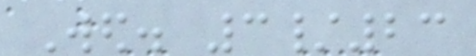Wed. 3/23
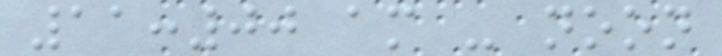11:00 am - noon
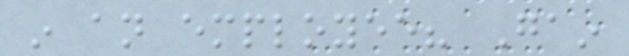in an employee? Gain
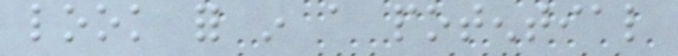look for in a potential
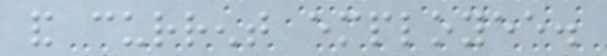and current employee.
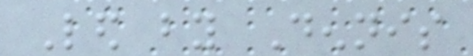Led by Dennis
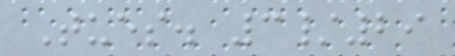Tues. 3/29
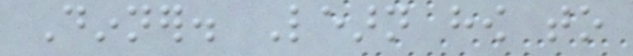Dinner. Learn how to
